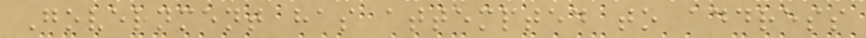Government has attempted to address
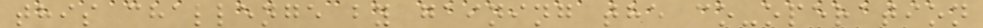this challenge by gaining the co-operation
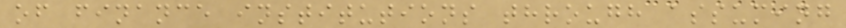of finance institutions through assuming
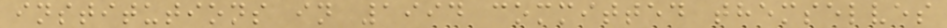institutions in 1994 committed themselves
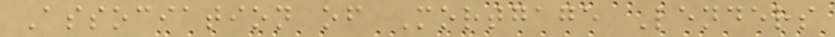Association of Mortgage Lenders
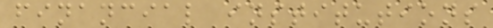financial institutions
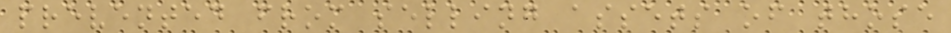prevented from selling assets of those
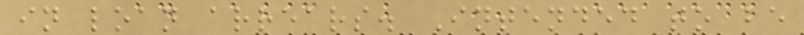in loan arrears. Intended to be
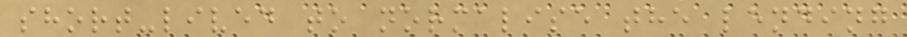short-lived to normalise the lending
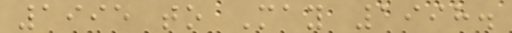1995 to May 1998.
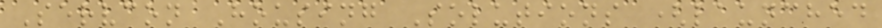Servcon Housing Solutions (launched
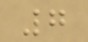7
